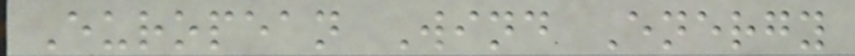European Wind Energy
